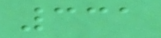331
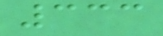333
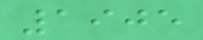1905
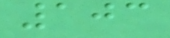103
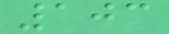103
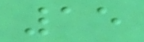15
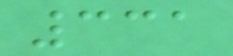331
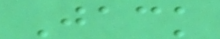Jack
